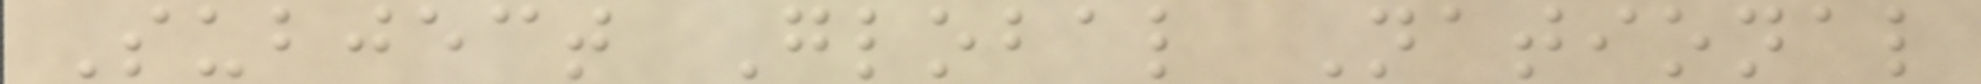Subject Global National
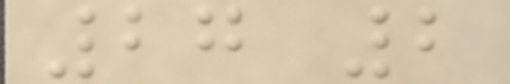27 2
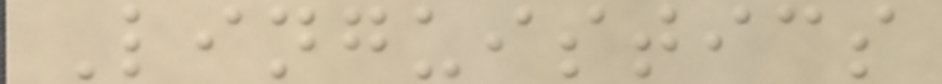Linguistics
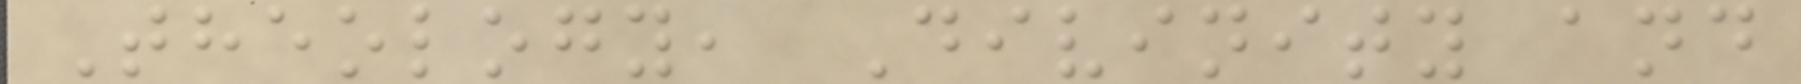Theology, Divinity and
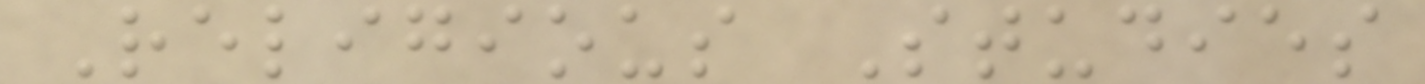Religious Studies
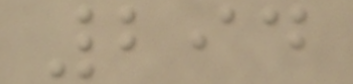294
